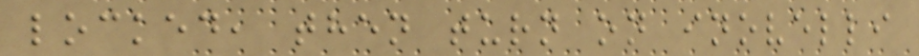locked, then turn on inovelli
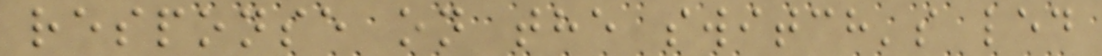response on the switch's led
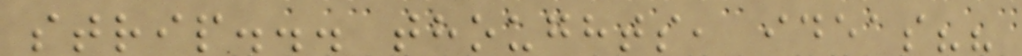strip... thoughts, ideas??
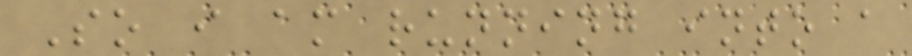So i am running into a
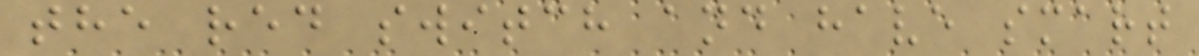the red switch and have smart
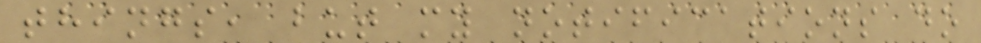things, but my notifications do
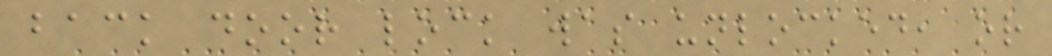back door lock was unlocked, or
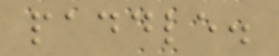paddle.
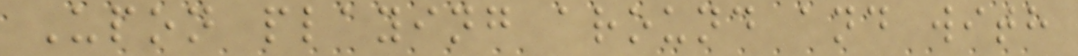Upon playing around and with
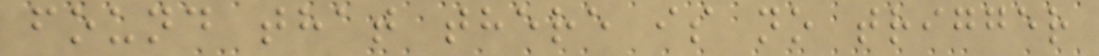found that there is no trigger
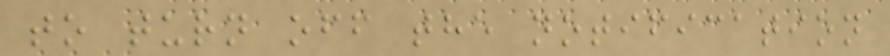to turn off the notification
